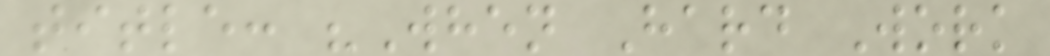title: "When Hard Work
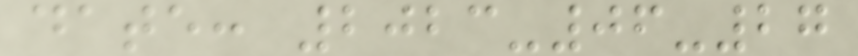date: 2023-06-27
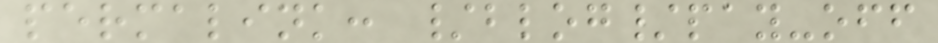permalink: /blog/pay-off
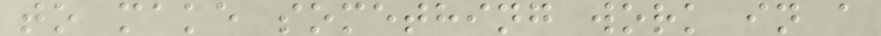to make something work in a
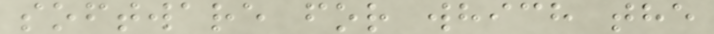software for which the
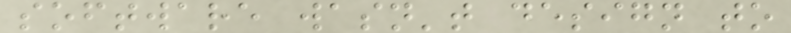software wasn't design to
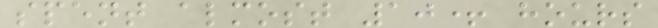spent almost 10+ hours
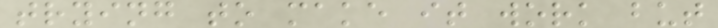trying to make it work but
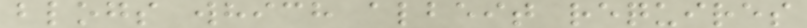blogs which albeit requires
